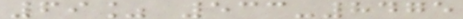69% 533-8475
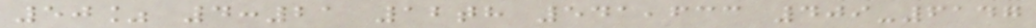50% 4:21 12th 541,633 409-6147
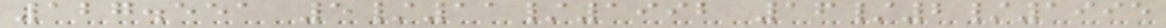127.551 5/11/1992 16/2/1995
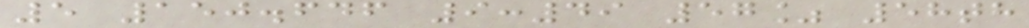5 150.646 9:49 57% 58th
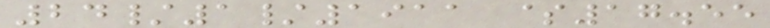24/1/1911 $17.55
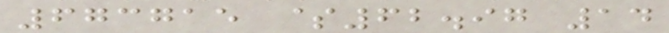673715 $62.97 14
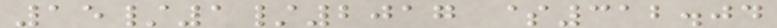15/1/2017 $312.04
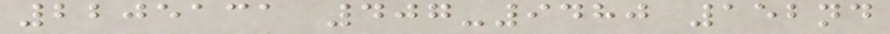2205131 407-9480 152nd
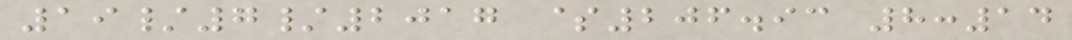19/7/2017 $206.93 8:14
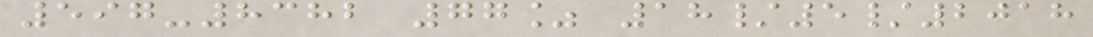597-8382 77% 18/5/2018
